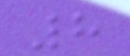8
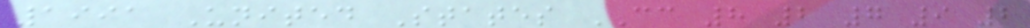1991 United States CC 8 2 7 9 2
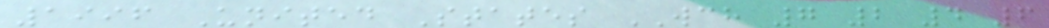1996 United States WCH 7 2 4 6
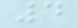4
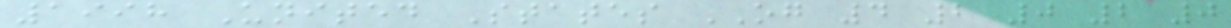1998 United States OG 4 2 0 2 0
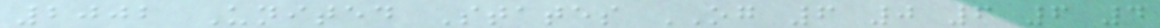2002 United States OG 6 0 6 6 4
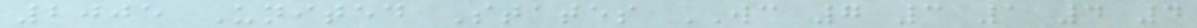2005 United States WC 7 3 1 4 4
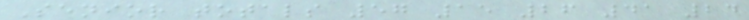Senior totals 57 15 26 41 24
